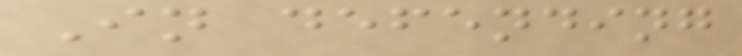In defending
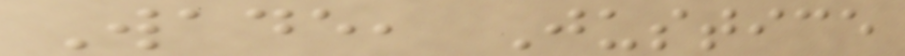Wade, Justice
